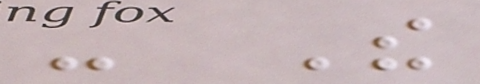- The
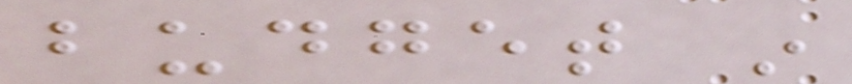budget in
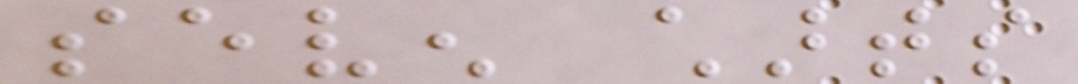seven charts
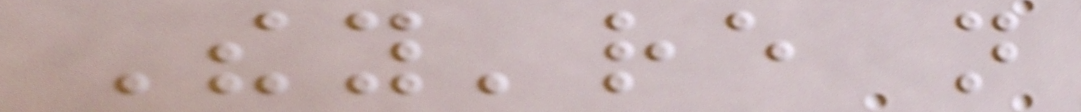They're not
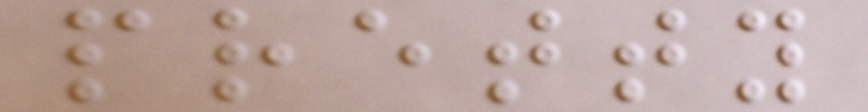pretty
